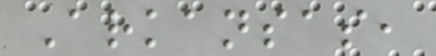Arkansas,
